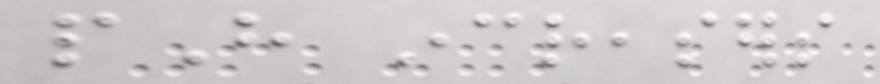pH increasers
